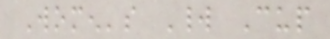Women's World Cup
